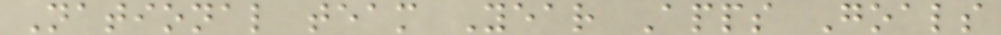National team Year Apps Goals
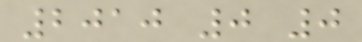2010 0 0
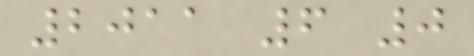2011 6 0
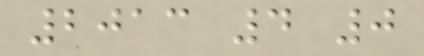2013 4 0
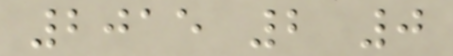2015 2 0
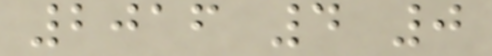2016 4 0
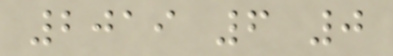2019 6 0
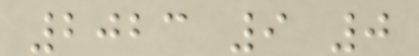2023 9 0
